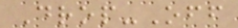Drop-Off
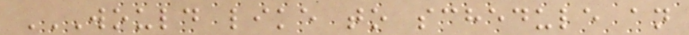WOULD LIKE TO SCHEDULE AN
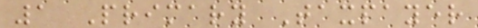1 Primary Taxpayer
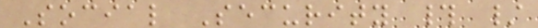Social Security # /
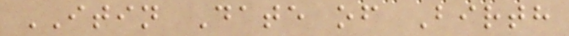ITIN Date of Birth
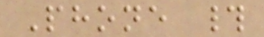Phone #
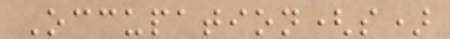Occupation(s)
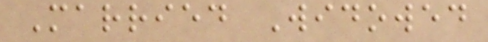Married Widowed
